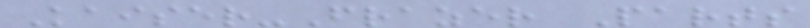Kaiser-Frazer Parts
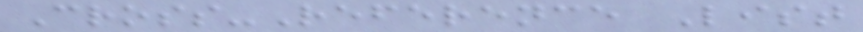Cross-Reference List
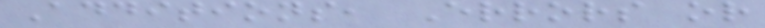Additions, Errors or
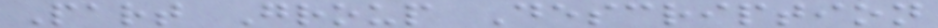Part Group Description
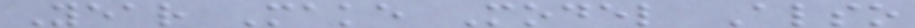Year Make Model Also
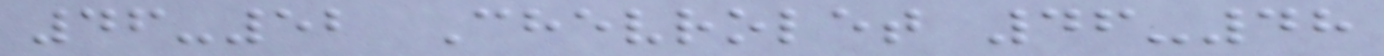46-52 Chevrolet 46-48
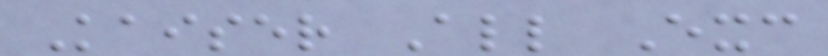Kaiser All Exc
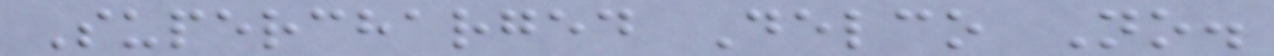Supercharged Delco No.
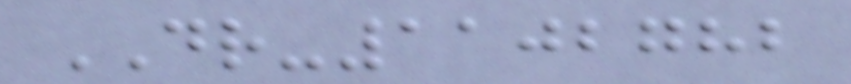DR-1102782
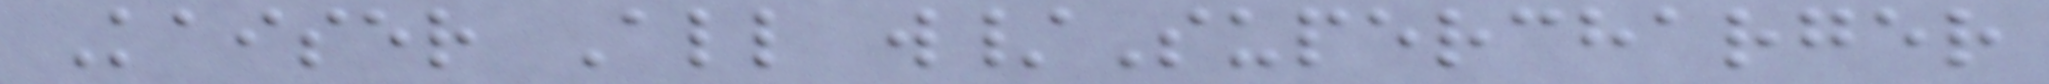Kaiser All w/Supercharger
